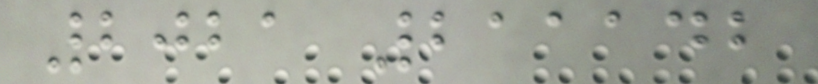2021 211142
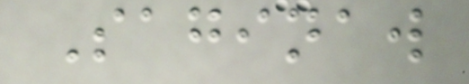Saginaw
